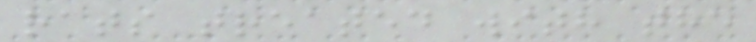rats treated with the
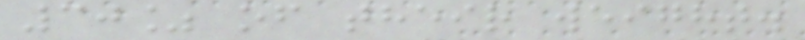30% of their weight.
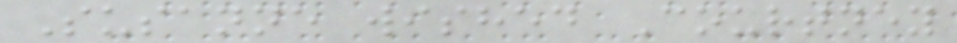Susanne wished Courtney
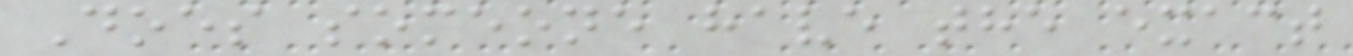Does someone have the exact
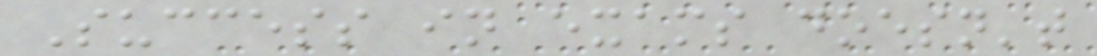Success in exams doesn't
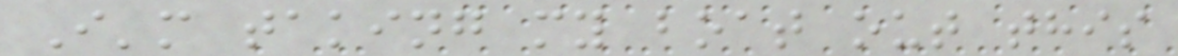I'm taking my boat out this
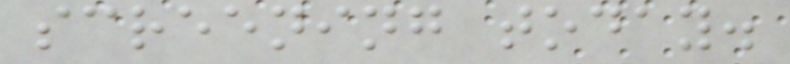screening today.
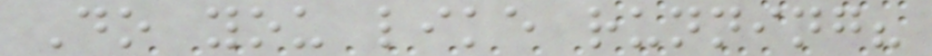Do you like running?
